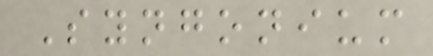Syngonium
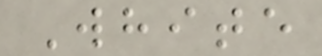White
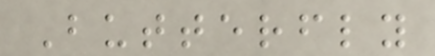Butterfly
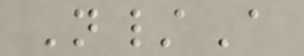N/A
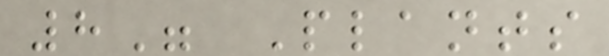8" Plants
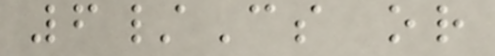6/Cs or
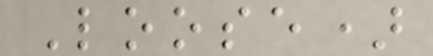Loose)
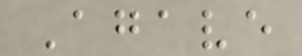Agave
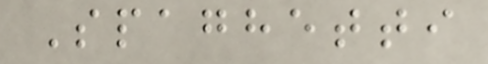Spaghetti
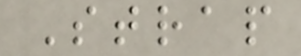Strap
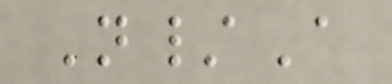N/A
